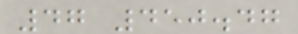47 450.47
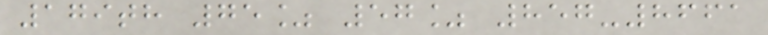179th 75% 57% 857-8661
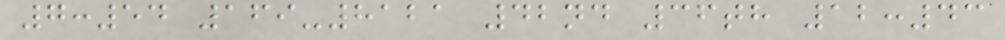7:54 169-8121 42nd 36th 12:43
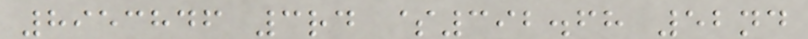8953846 3rd $392.68 52nd
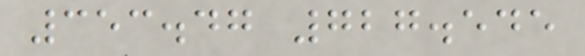353.47 727.545
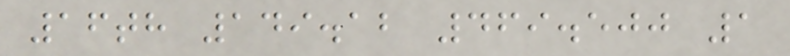16th 149.12 469.500 1
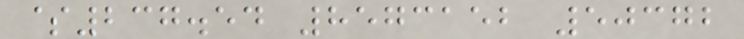$237.54 8573152 50372
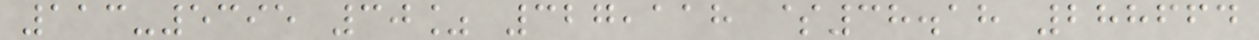113-5395 30% 327,118 $38.18 288664
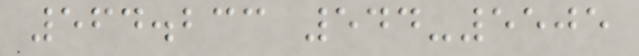564.233 544-5505
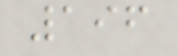196
